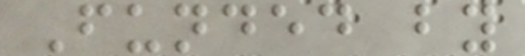Funded by
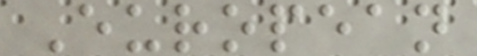European
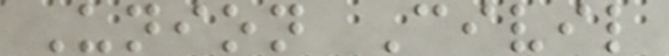Union Civil
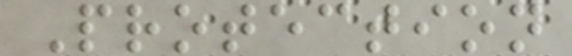Protection
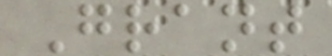Grant
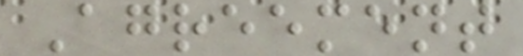Agreement
